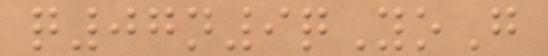q07n9qYoG
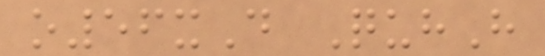o56xD QuhH
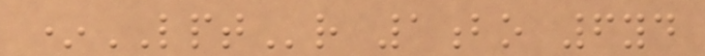*LPTr 1bo 6yd
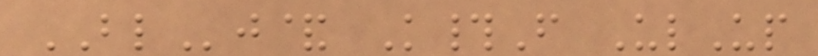BLj& K#F UlUp
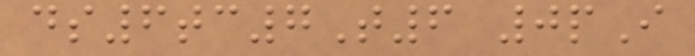ds6tc7T6 0pI
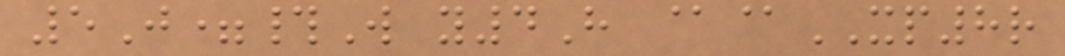5J=#W y4H @@XP8r
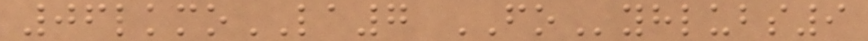06lkmoLA7 FOyhlubs9
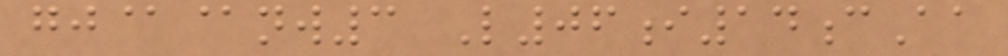gj@@nw3 L06i14cAa
